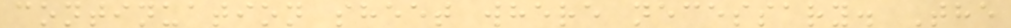continuation sheet where necessary. The
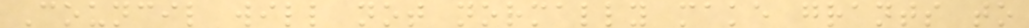Council will not normally make grants to
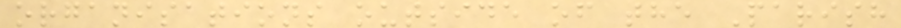organisations outside of the Parish
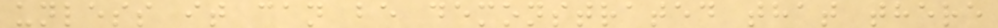unless it can be demonstrated that there
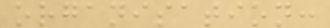organisation:
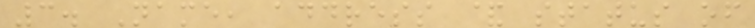3. Name, address & status of
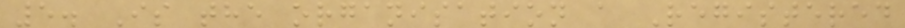5. Is the organisation a Registered
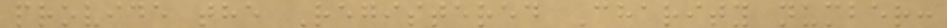provide the Registered Charity number:
